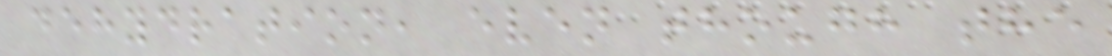dehydration, even though the
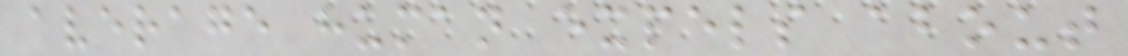average human expels about
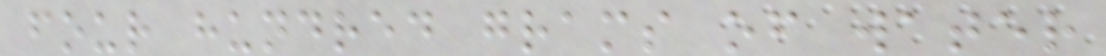four hundred grams of water
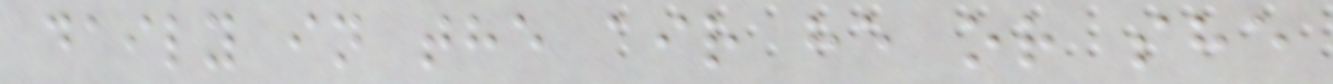daily in the air he or she
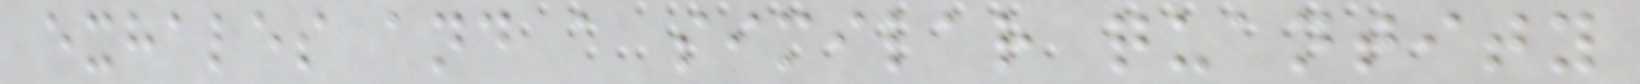exhales and a similar quantity
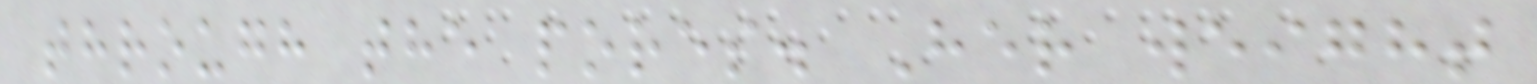through the pores. Her weight
